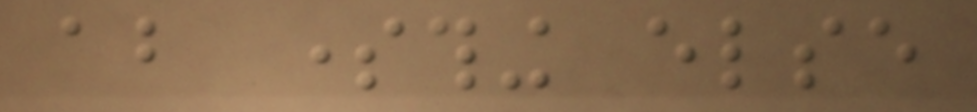about something else
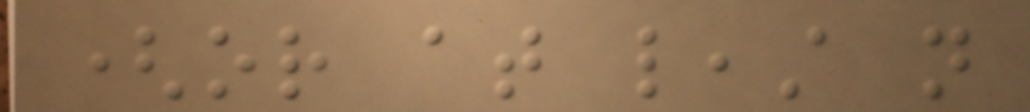(or at least not
